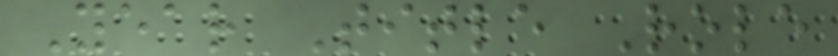Year Title Role
